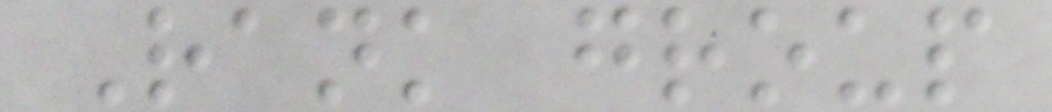Rank group
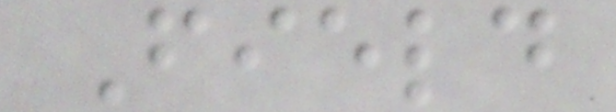Field
